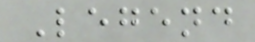Legend
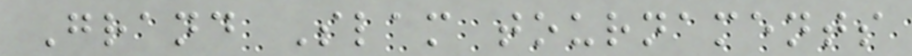Grand Slam tournaments
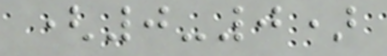(0-0)
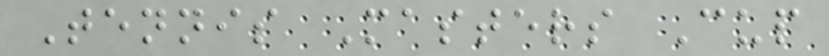Tennis Masters Cup
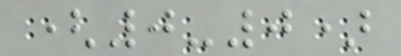(0-0)
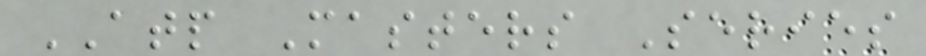ATP Masters Series
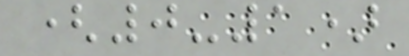(0-1)
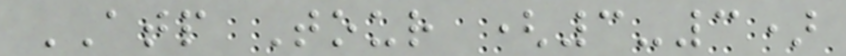ATP Tour (3-3)
